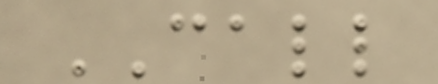CALL
